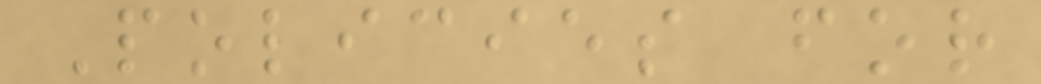Policies for
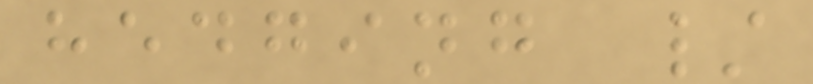hedging /
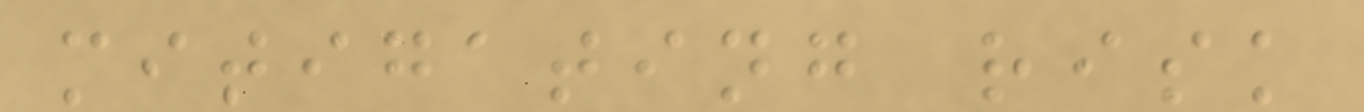mitigating risk
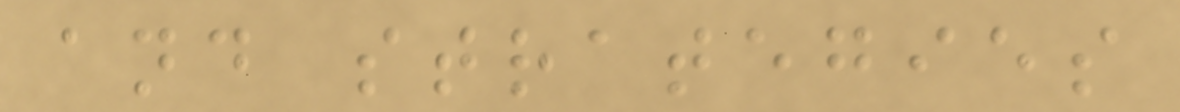and strategies
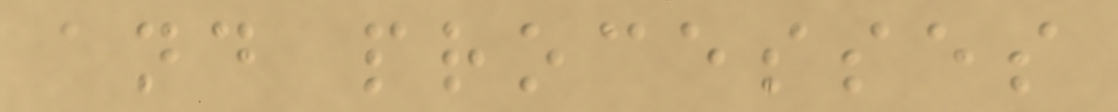and processes
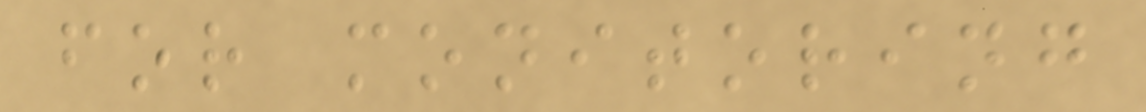for monitoring
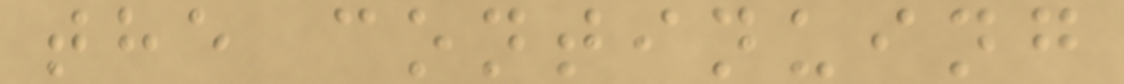the continuing
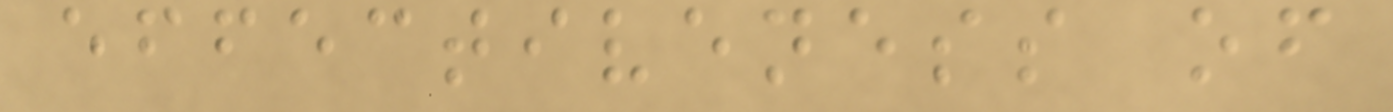effectiveness of
